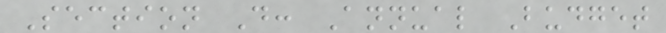Section D: Annual Budget
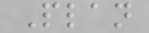Plan
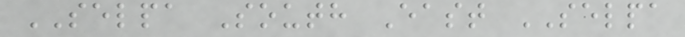SELPA South East SELPA
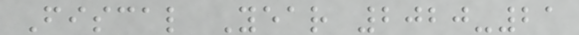Fiscal Year 2020-21
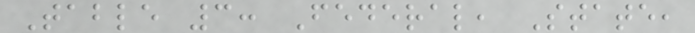Table 3: Federal, State,
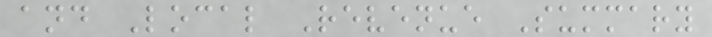and Local Revenue Summary
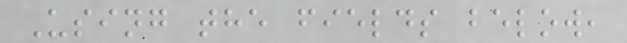Using the fields below,
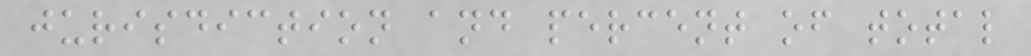jurisdiction and percent of total
